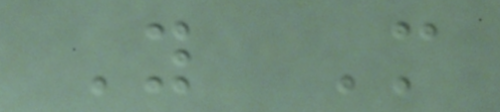Y M
